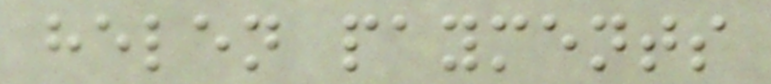helen payments
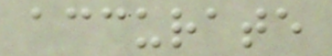accurate
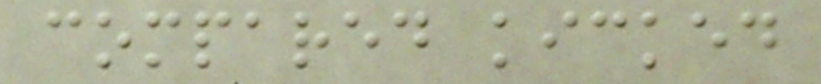compared kicked
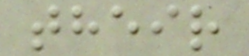their
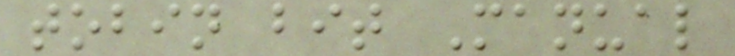tobin bit Manual
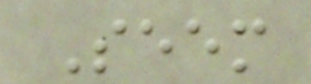Seem
